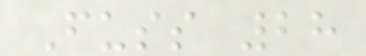Fuss 28
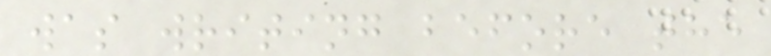was writing before the
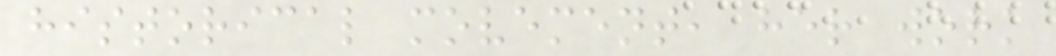historical movement, her work
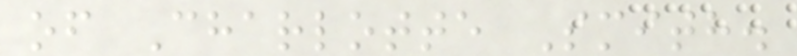of Charlotte Smith.
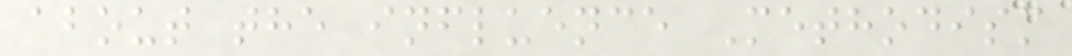about the influence Methodism
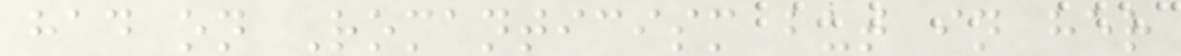had on Romanticism but in her
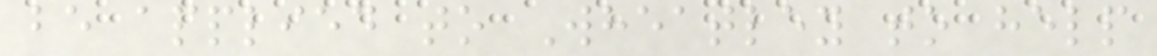be applied to Wheatley to help
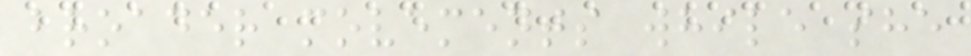broader movements while she
